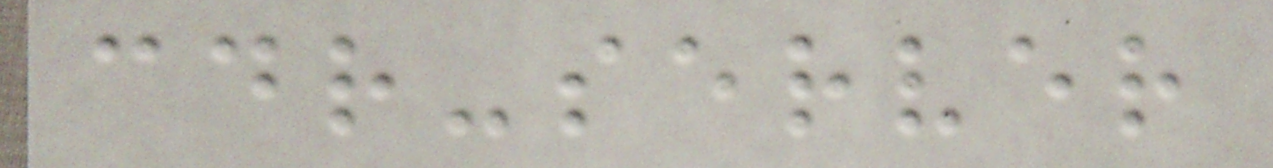cdr-server
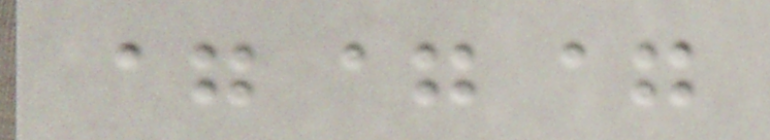===
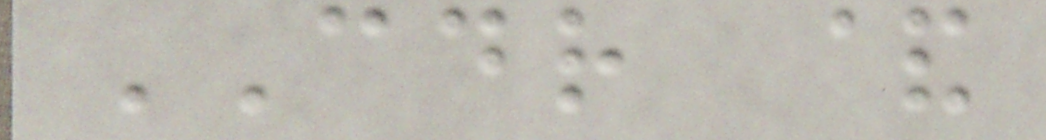CDR &
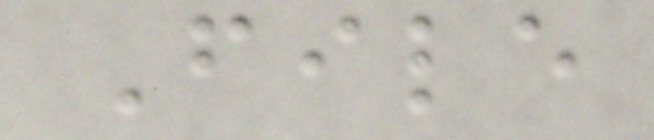File
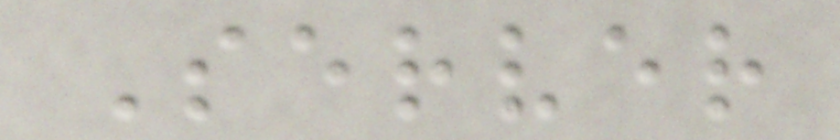Server
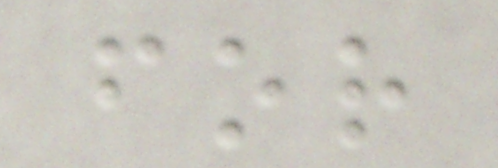for
